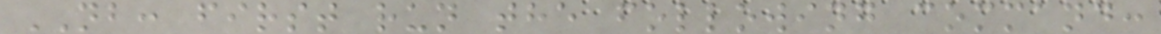NB: first run the following command:
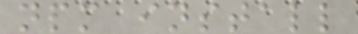npm install
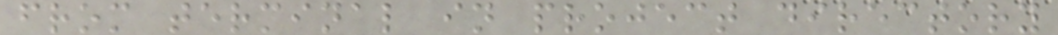from terminal in project directory
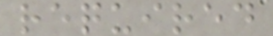required
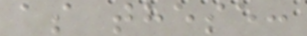as these:
